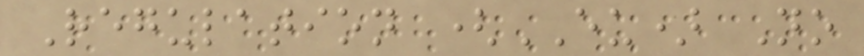Regulation (EU) No
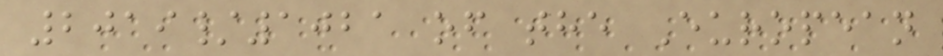2019/1021 of the European
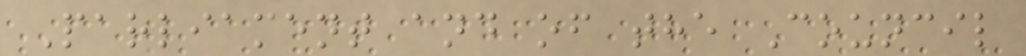Parliament and of the Council
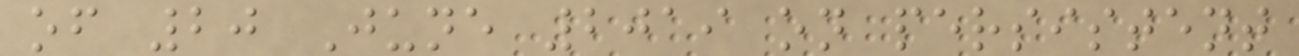of 20 June 2019 on persistent
